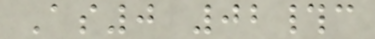As0 02#c
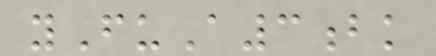yFuA3bk
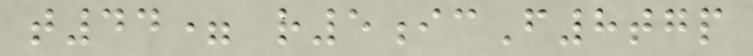t44= r5icF8tgp
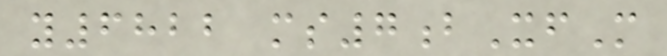y6822 ms7bXfM
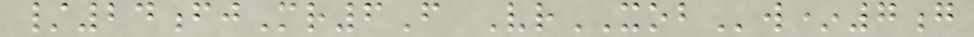/24fjMr6F VrXOBw*7g
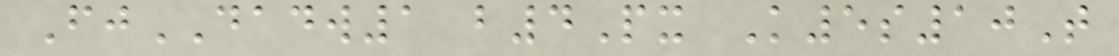FjDADW1 b4Px K5s10T
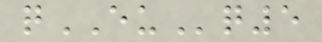qEUq5
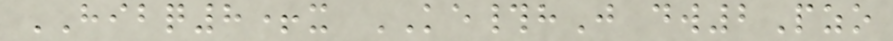HIBQ8+x KE#hJ dw2Pzo
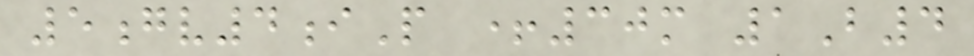5gv4iP +30m 1B4
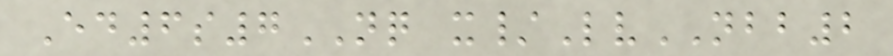Ed6s7NQ x/LvNBB2
